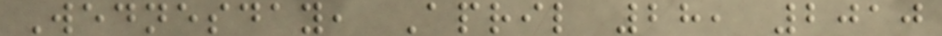Wednesday, April 28, 2010
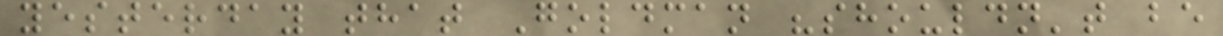yesterday that Goldman "shouldn't be
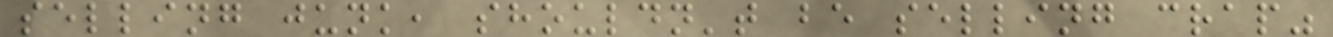selling junk, shouldn't be selling crap"
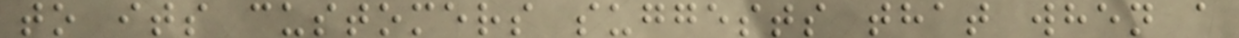to its customers suggests that when a
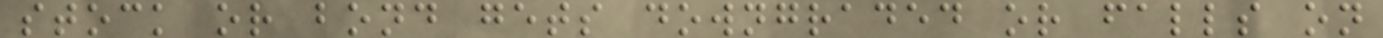stock or bond gets downgraded or falls on
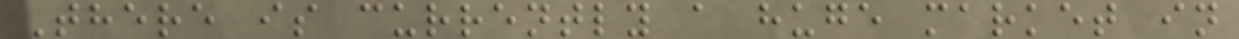There is currently a huge market in
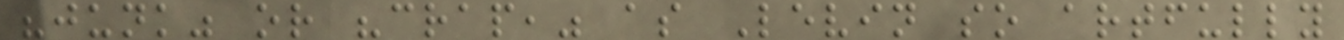"junk" or "crap," as Levin so artfully
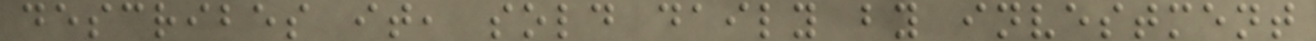describes it, sold daily by investment
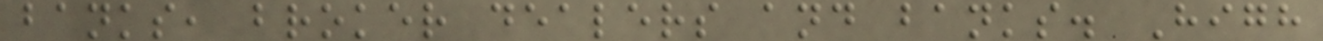banks, broker dealers and banks. High
